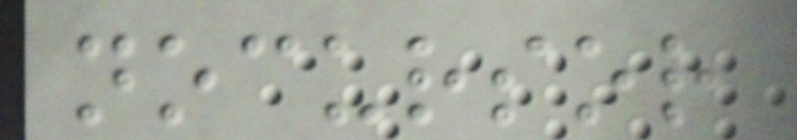nocursor
